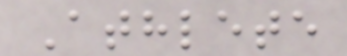Athlete
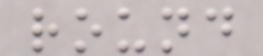round
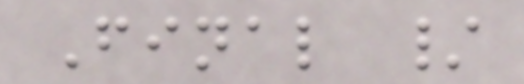Final /
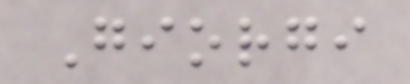Giorgi
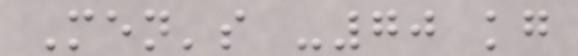Men's -70 kg
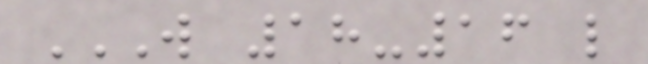W 18-16 L
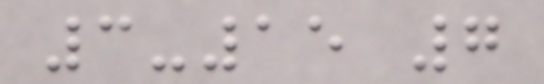3-15 7
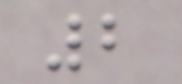2
